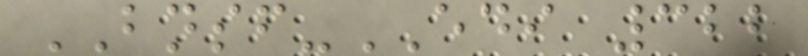BNSF-EDI 322
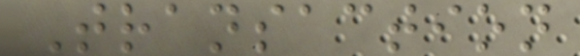Transaction
